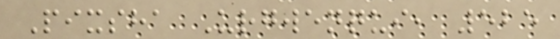Pixsha Urgwenqui, 525
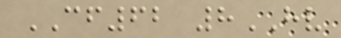CF62 8HV
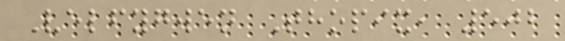Velfygwen Thopix, 502
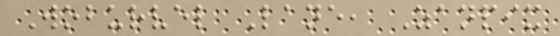Woburvel Lane, Zanpix
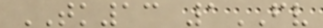TK13 1FV
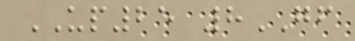UP25 8GF
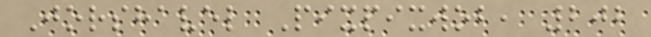Jorshavel Pixpixwob, 202
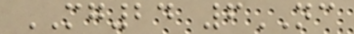MG24 6NC
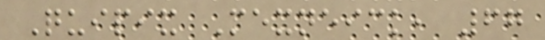Quipix Mexneick, 67
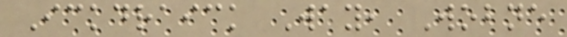Ickdraick Way, Wobne
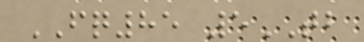FQ85 5TB
